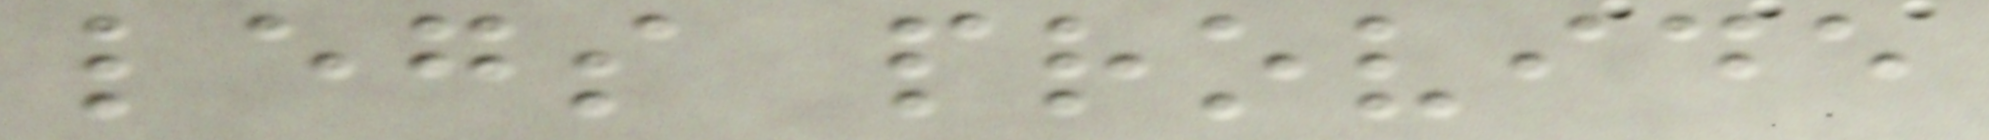legs provide
